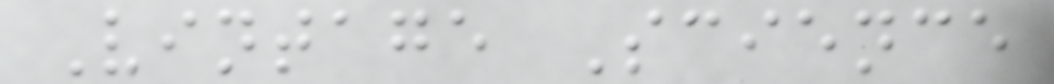Vintage Science
